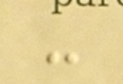-
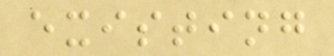existing
